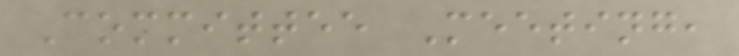Committee Meeting,
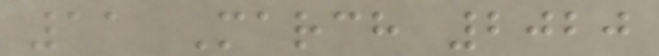11 March 2020
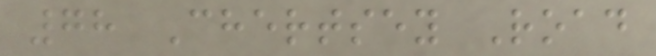78 Chertsey Road
